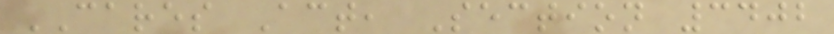CARES Act, Section 3402
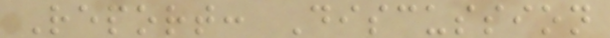Report: Discussion
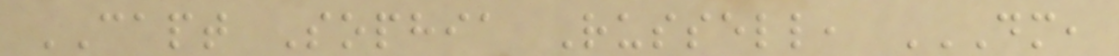CAPT Sophia Russell, DM,
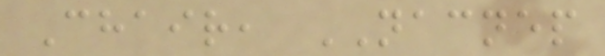Chair, NACNEP
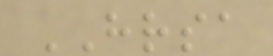HRSA
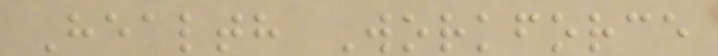Health Workforce
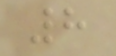8
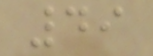49
